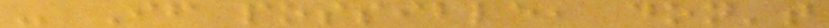- If possible, don't
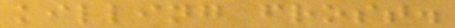killing frost.
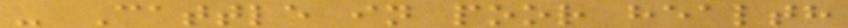- Cattle in poor health
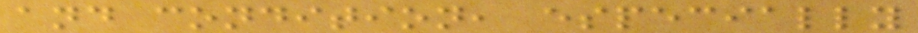and condition, especially
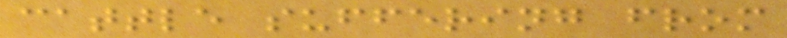cattle suffering from
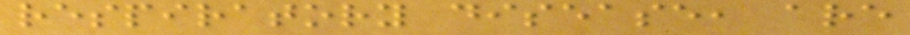respiratory disease, are
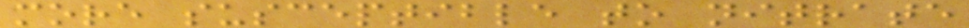more susceptible to nitrate
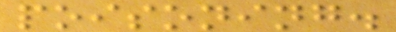poisoning.
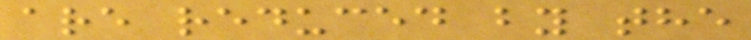are reduced by the
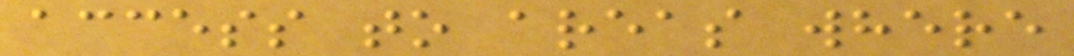access to areas where
